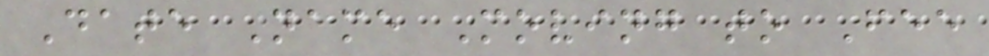Date Name Moving to Fee
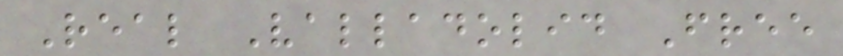Real Valladolid Free
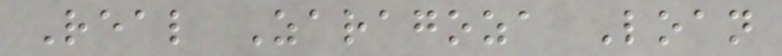Real Zaragoza Loan
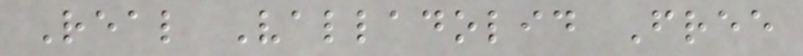Real Valladolid Free
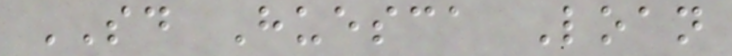SD Huesca Loan
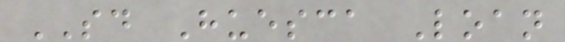SD Huesca Loan
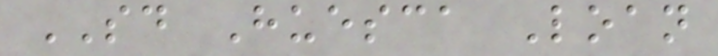SD Huesca Loan
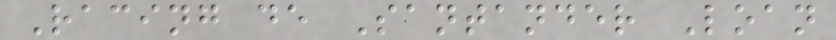Racing de Santander Loan
